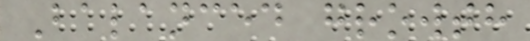Balanced growth
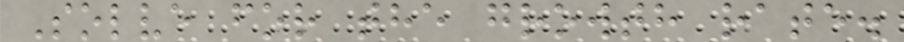Solve for the growth rate.
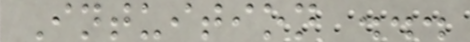Intuition ...
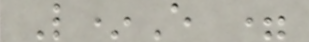L*E =
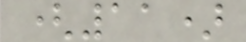(11)
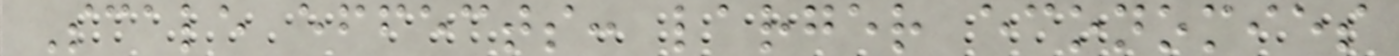Scale effects: larger economies
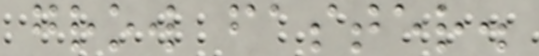grow faster.
